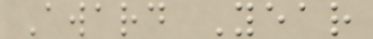Award Year
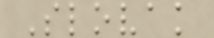Slovak
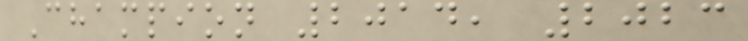Champion 2014, 2023
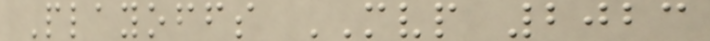Playoffs MVP 2023
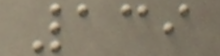139
